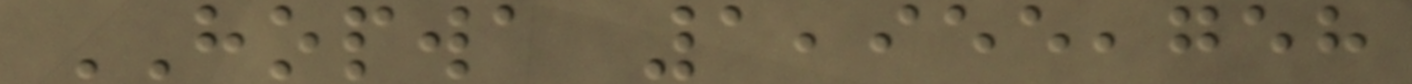HOPWA 1,955,758
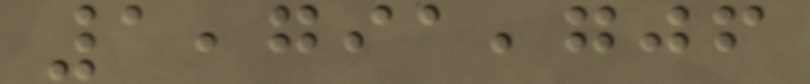1,791,706
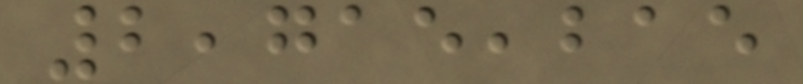2,715,215
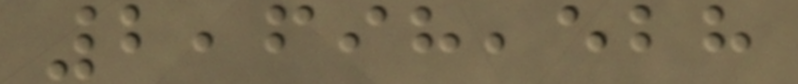2,698,528
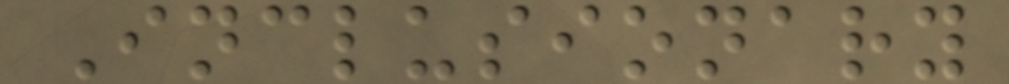Inclusionary
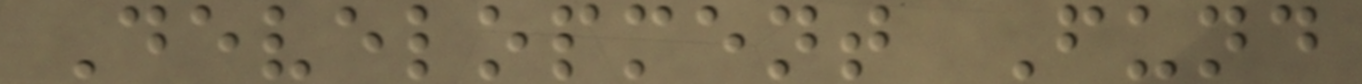Development Fund
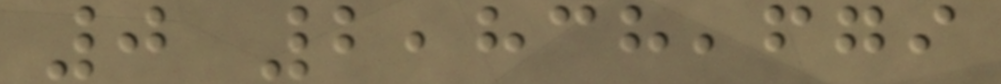0 2,838,679
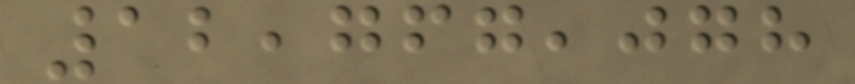12,767,078
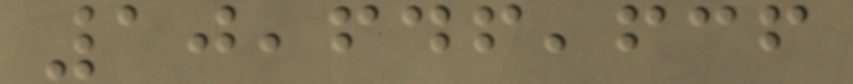10,646,636
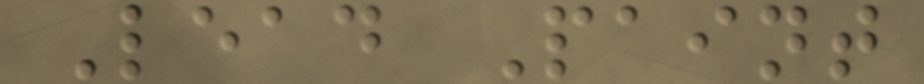Lead Paint
